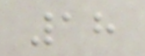18
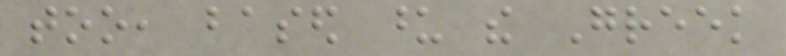too, based upon the Greek
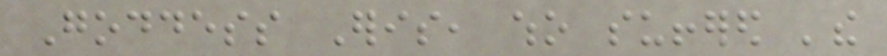Goddess Eris, who suffered 'the
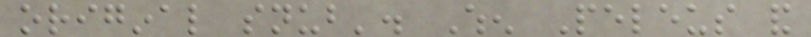original snub'. When Peleus and
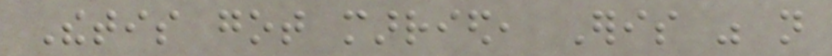Thetis got married, Eris was not
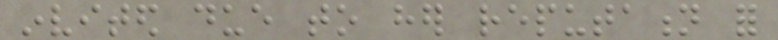invited due to her reputation for
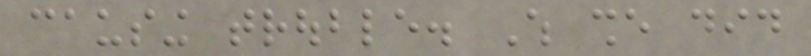causing trouble. Which she did
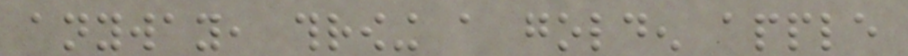anyway, throwing a golden apple
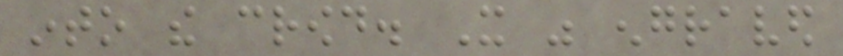into the crowd. It was engraved
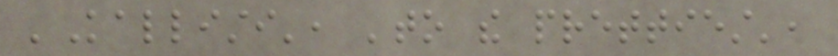'Kallisti', 'to the prettiest',
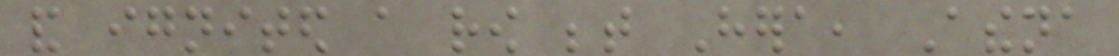and ignited a row between Hera, Athena
